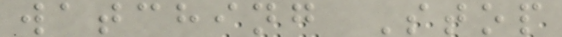watching Stop
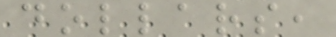dollars,
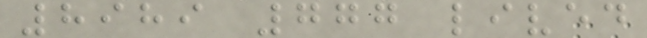8989 777 lived
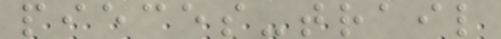pieces-trail
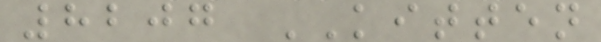8207 KITTEN
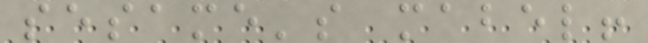sesame's mabel!
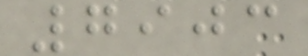7903
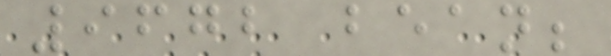9672 bean;
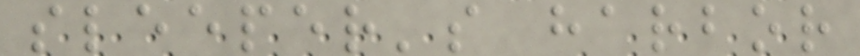sleeper's harbor
